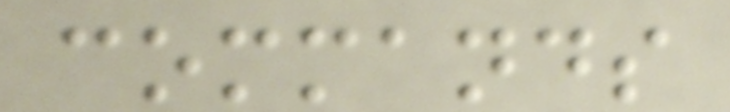commands
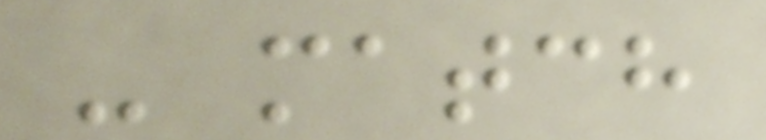- match
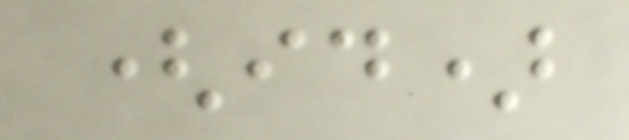(id)
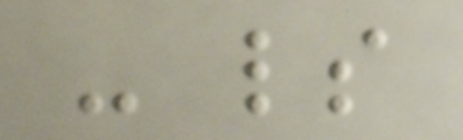- ls
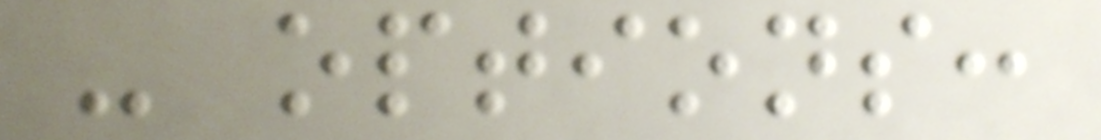- options:
